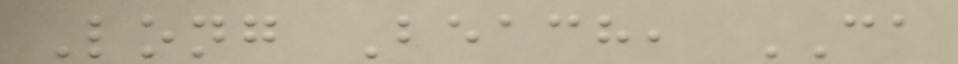Long Beach, CA
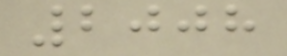2008
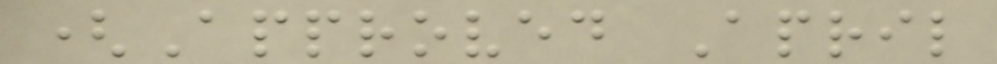(Approved April
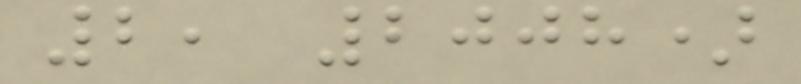2, 2008)
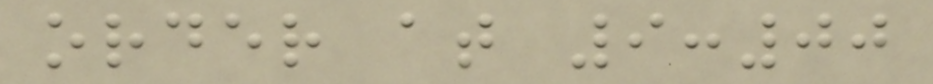order at 9:00
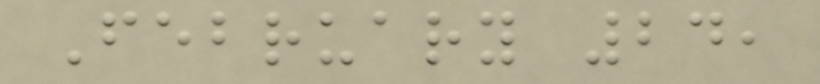February 24,
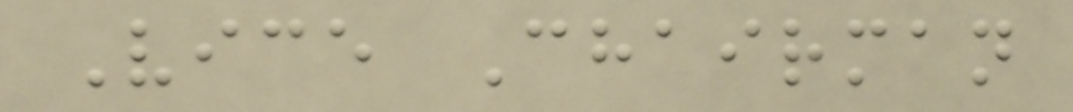Vice Chairman
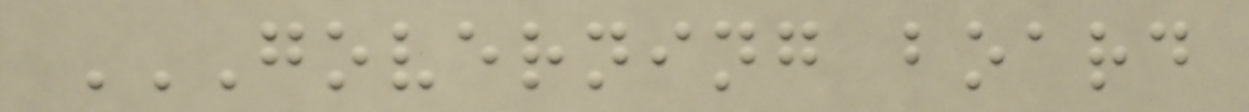GOVERNING BOARD
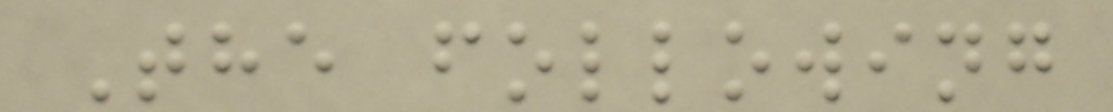The following
